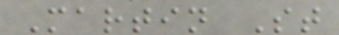Martin St
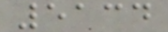5134
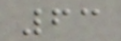63
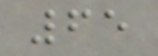65
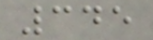345
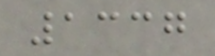1337
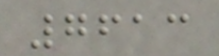7613
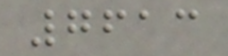7613
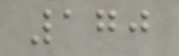170
